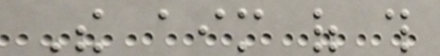The aim of this
